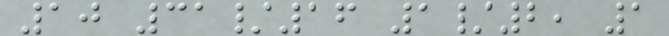10 31/16 1/2, 1
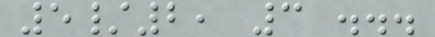5/2, 3 ...
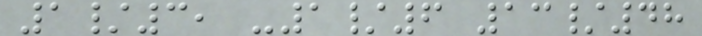1/3, -1/6 13/48
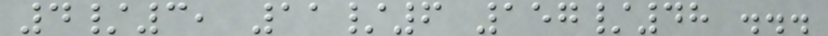4/3, 11/6 157/48 ...
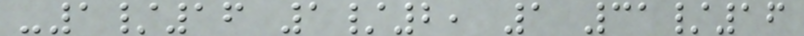-1/16 1/2, 1 31/16
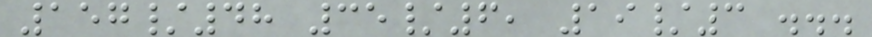157/48 35/6, 19/3 ...
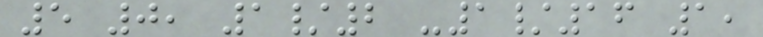5 0, 1/2 -1/16 1,
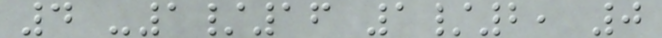4 -1/16 1/2, 0
